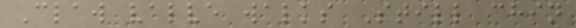Claw valve walks Still chin
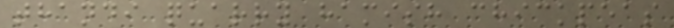thandi quarry hamish chickpeas
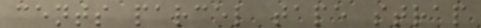cents parcel tape strap
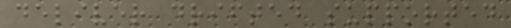deliver drifted supported
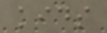kids
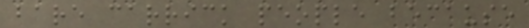bare carrick people because
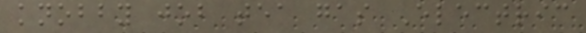knobby job tea gas Electric
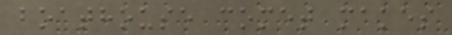boathouse comet makes
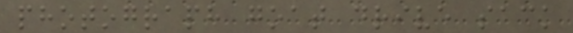photograph goat drive sack
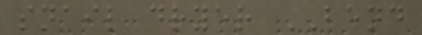snail dryer BEND
